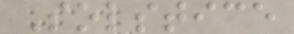Solstice
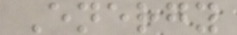Energy
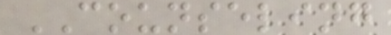COUNSELING
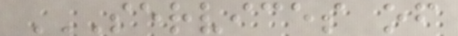SERVICES OF
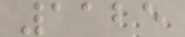1125
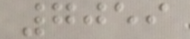7059
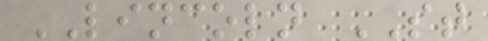LINCOLN ST
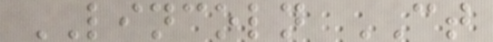LINCOLN CT
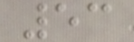53
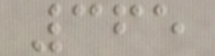365
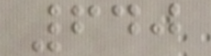640
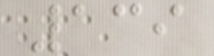139
